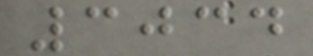3034
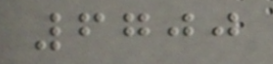6700
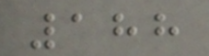188
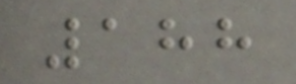188
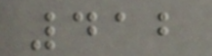412
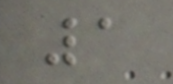1
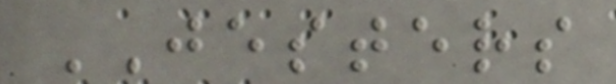JESTERS
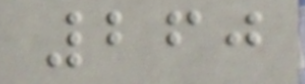260
